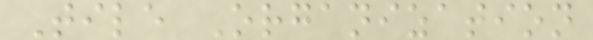Tile Organization
